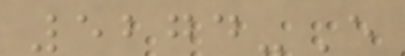5274-E
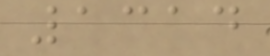1314
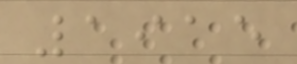1915
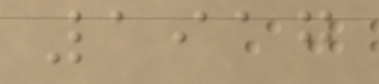1917
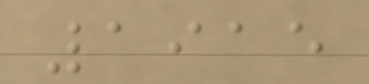1915
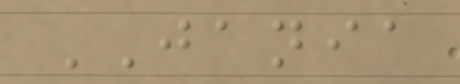JANIA
